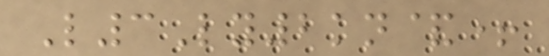L3Ly2kn&+
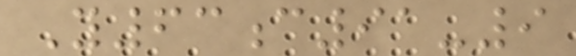Y63c91-9
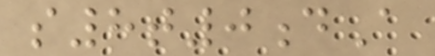s8t0dA
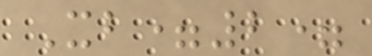Xb=2=
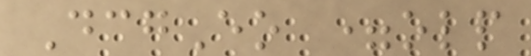DcgEo =olp
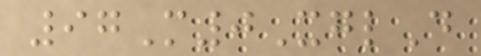97M0XglD
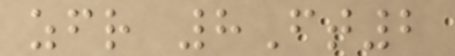zfr 8Ft2
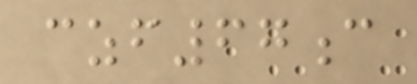czf67c
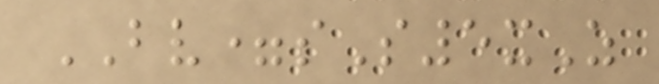BV=sS5xZ
